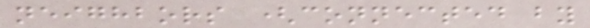neighbors (connected by
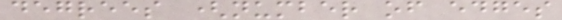degrees (number of edges
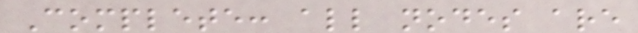Complete: all nodes are
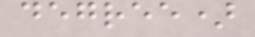degree)
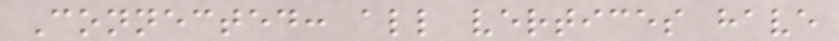Connected: all vertices have
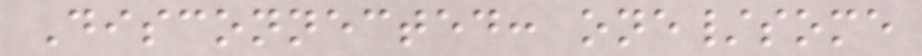Disconnected: one/some
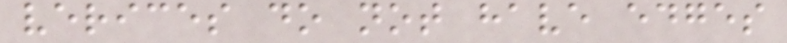verices do not have edges
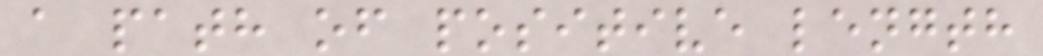a path of positive length
